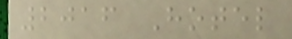2016 Hotel
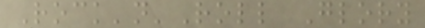Rock'n'Roll Glory
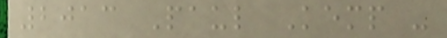2013 Paul Kemp -
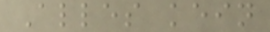Alles kein
